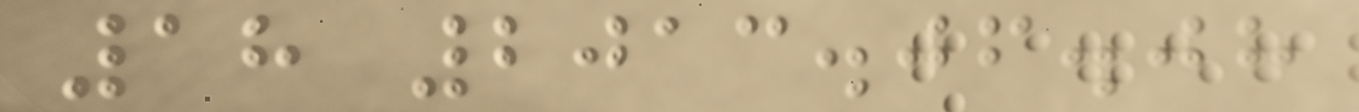18 2013.06.08
